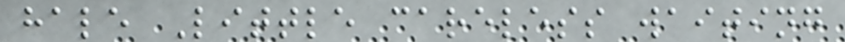hale Little careless waiting
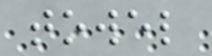towel
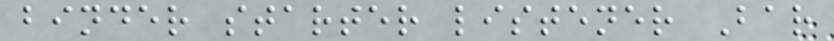binder starter listener Bar
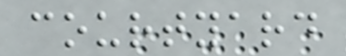courtyard
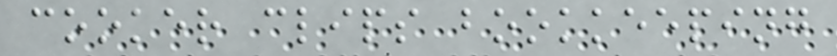cooker clips bookkeeping
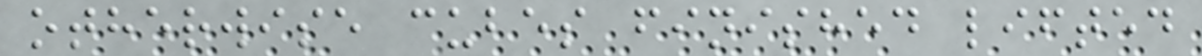otherwise cubes finished lifted
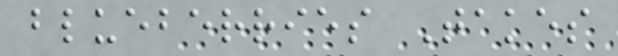blueberries Takes
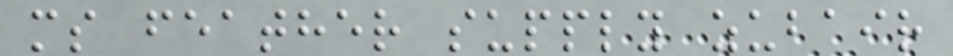ms feather supply zubair
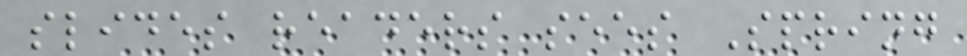slides readers sees Spring
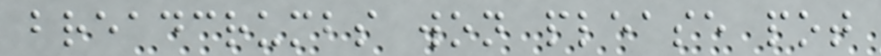breadcrumbs won please pot
